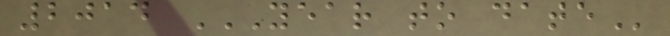2014 YEAR TO DATE
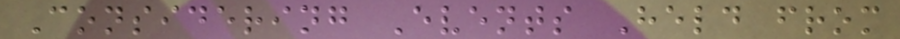Considering Events Held from
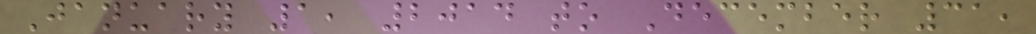January 1, 2014 to December 31,
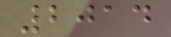2014
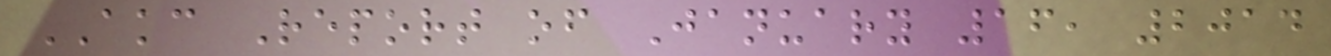AKC Report of January 16, 2014
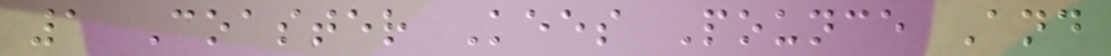1 Coaster Kees Pounce And
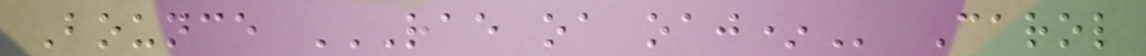Bounce RAE OA OAJ* Carol
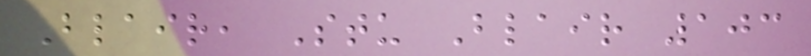Blair, Stu Blair 103
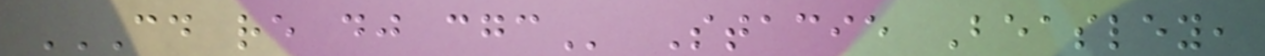CD RE DJ CGC Stacie Beasley,
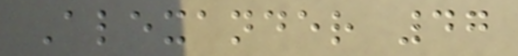Alexander 47
